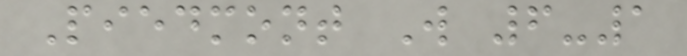Piedmont W 6-1
